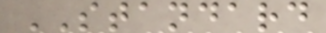STANDARD
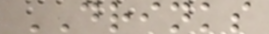DRINKS
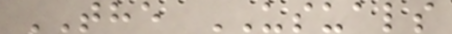THE USUALS
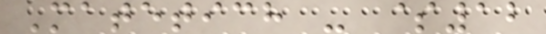Matetich - $12
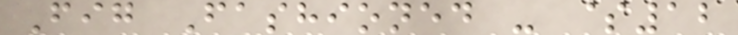Fig Fashioned - $12
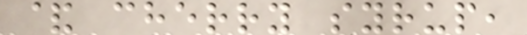& cherry syrup,
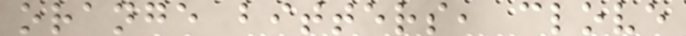orange bitters, clove
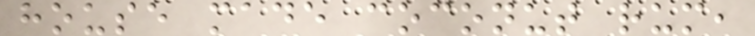house made coconut rum,
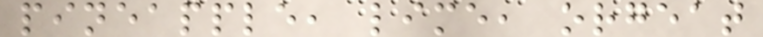pineapple, lime, orgeat
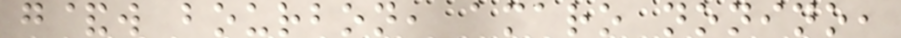g&w bourbon, amaro nonino,
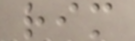rim
